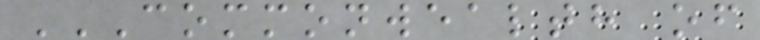COMMONWEALTH OF
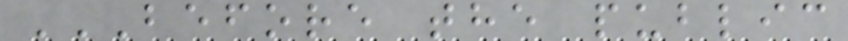BEFORE THE PUBLIC
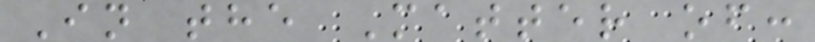In the Matter of:
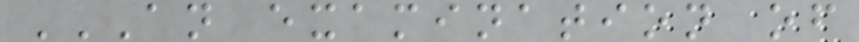AN EXAMINATION OF
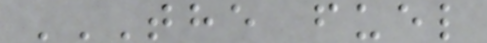THE FUEL
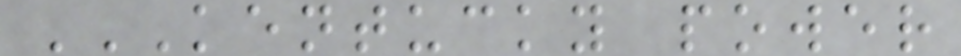KENTUCKY POWER
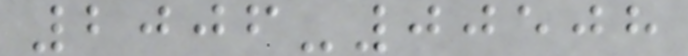2006-00508
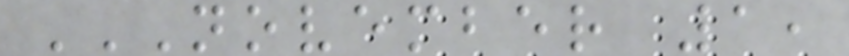NOVEMBER 1,
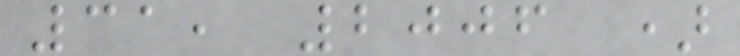31, 2006 )
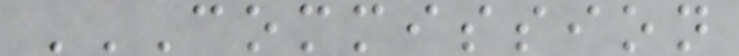COMMISSION
